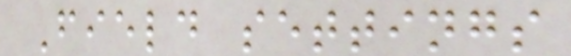Field settings
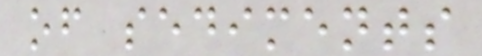of sediments
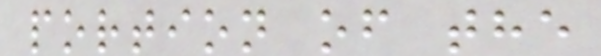portion of the
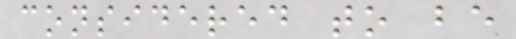considered to be
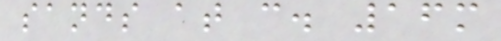sands at c. 16m
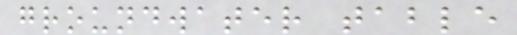groundwater table
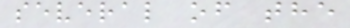several of the
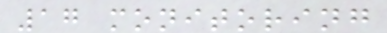17 monitoring
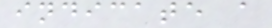indicate a
